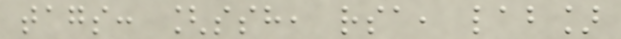tags: [ssh, rsa, lab]
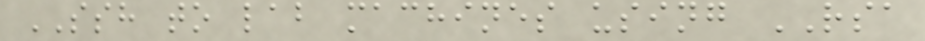SSH to lab machines using RSA
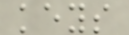keys
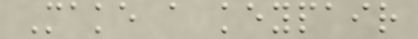Make a keypair
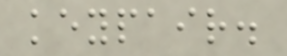keypair.
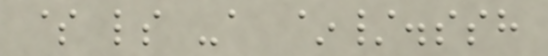$ ls -a ~/.ssh
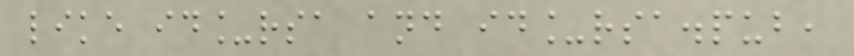like id_rsa and id_rsa.pub,
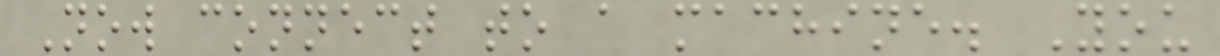Now connect to a machine. You
